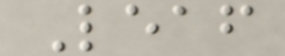Leaf
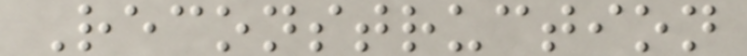Reconstruction
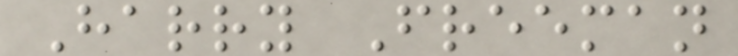Harry Freeman
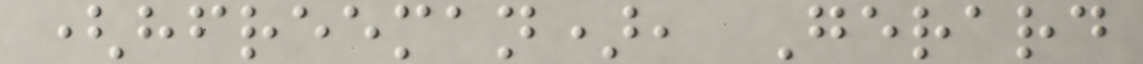(hfreeman), Gerard
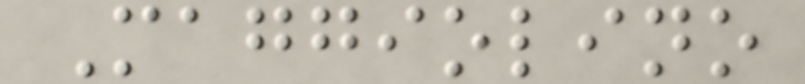Maggiolino
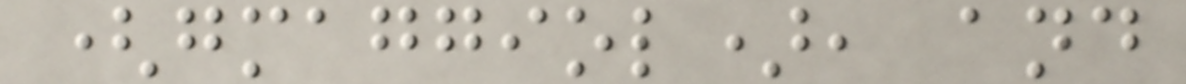(gmaggiol), and
